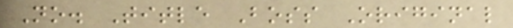No. Title Boss Original
